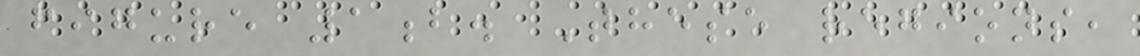figure 1b. These regions,
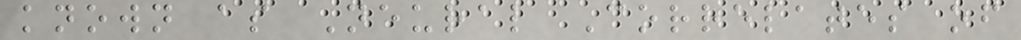known as Neural Correlates of
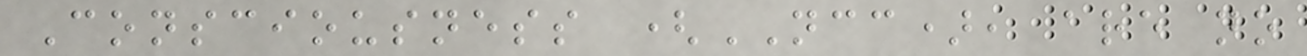Consciousness (NCC), are no
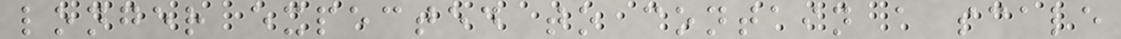longer expected to contain a scale
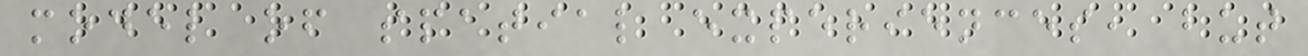model of spatial experiences, but
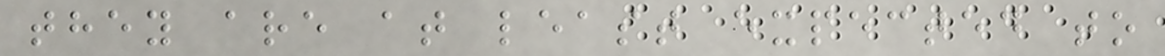they are at least expected to
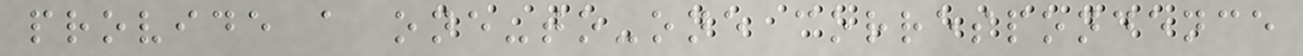provide a one-to-one correspondence
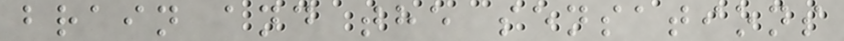brain and the sensations
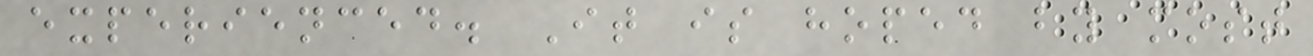experienced. It is hoped by most
